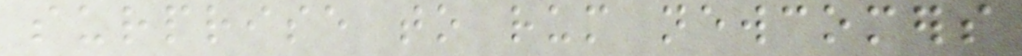surprise to rum newcomers
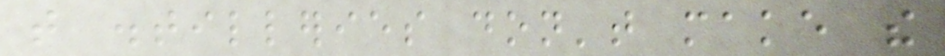that distilleries don't make the
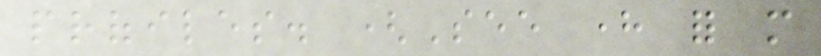profiles. (See here for more
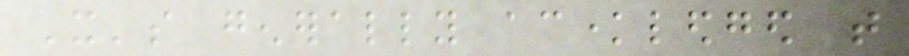It's generally acknowledged that
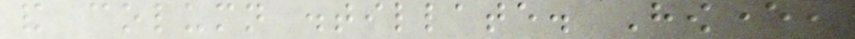and column distillate. However,
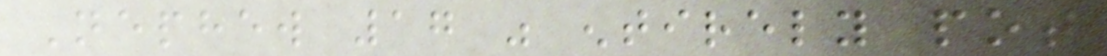Nephew 17 was entirely pot
